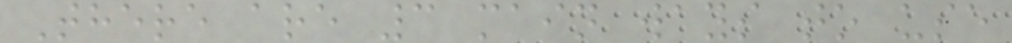There are 3 main ways to use
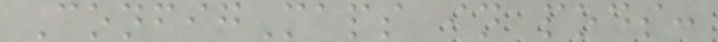ConfigMaps in pods:
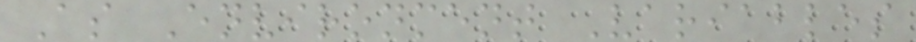As Environment Variables
